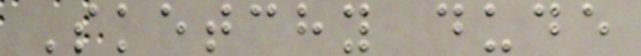Sketchy dude
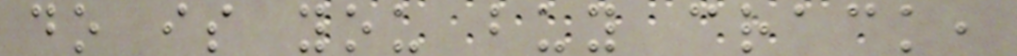do is you buy crack,
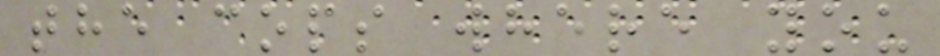the cops where you
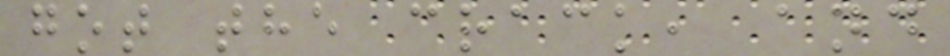got the crack, and
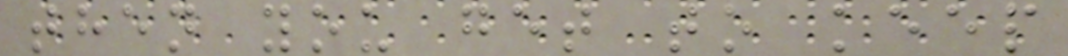then you get to keep
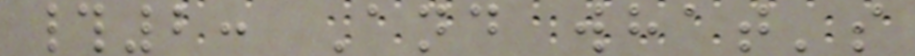#2: And what's
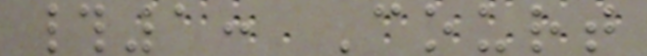#1: Court
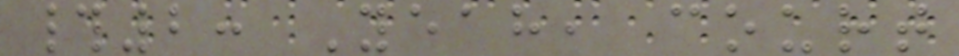#2: Yeah, court
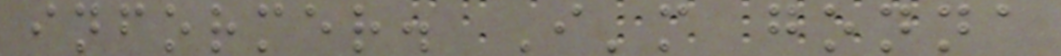informer. I'm gonna
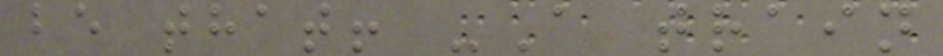be that! -A train
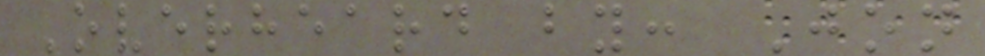Overheard by: Jon
